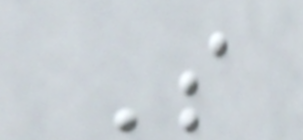S
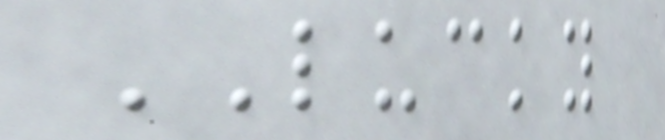LUCKY
